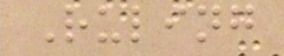Ruling
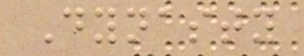Dynasty
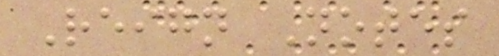Reign Notes
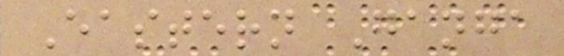Eastern Ganga
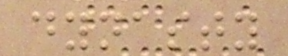dynasty
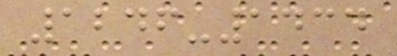1246-1434
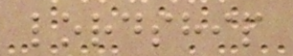lordship
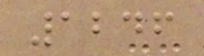1246
